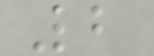2
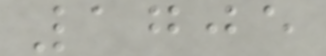1705
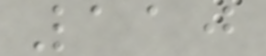110
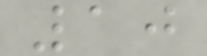10
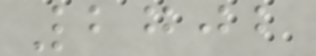2702
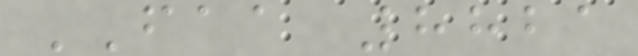FAA 8821
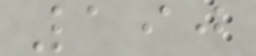190
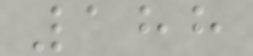188
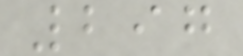297
